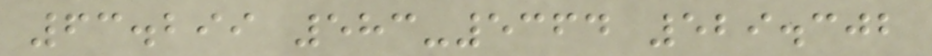63.299 583-5364 529.302
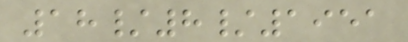18/8/1951
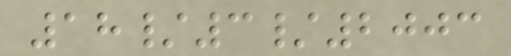18/3/2003
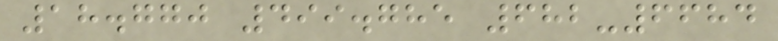18.770 499.785 682-6684
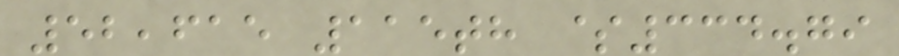52,615 115th $334.79
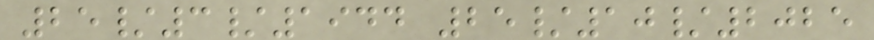25/3/1944 25/10/2025
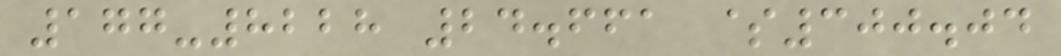177-8228 24.661 $300.04
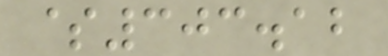$303.12
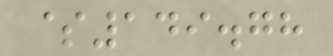$149.78
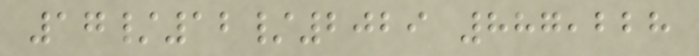17/12/2029 887,228
